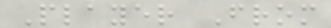Player From
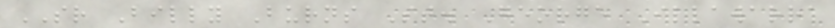SR Billy Burns St. George Illawarra
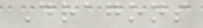Dragons
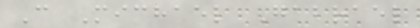C Michael Gabrael
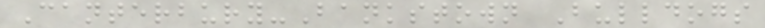Canterbury-Bankstown Bulldogs
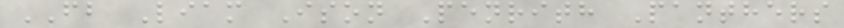FB Liam Ison Penrith Panthers
